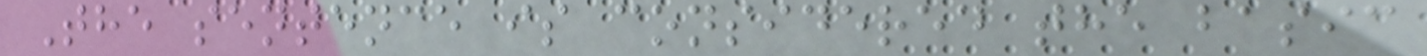The sentence is considered the basic
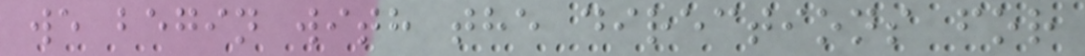we begin with the directions for
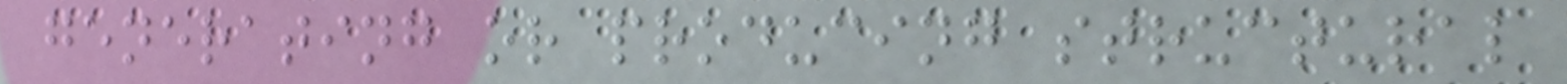generating or producing structural
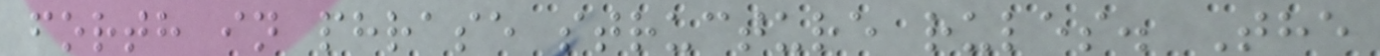forth in phrase structure rules. The
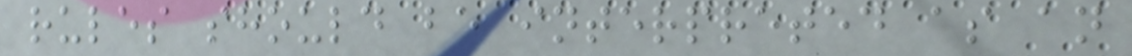rules should be interpreted as an
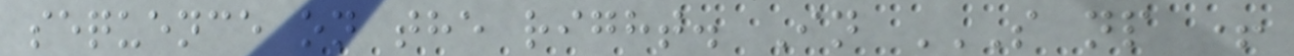sequence on the right. In S NP +
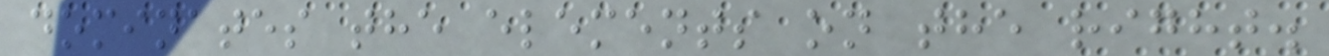dominates the elements on the right.
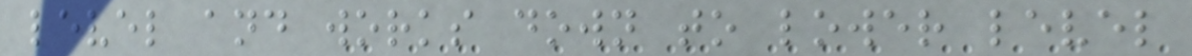level and works down to lower level
